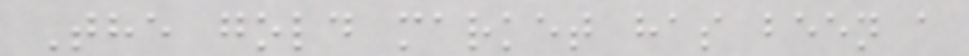The gold market has been a
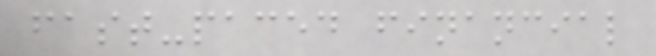fast-paced financial
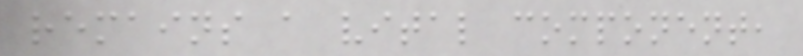remains a vital component,
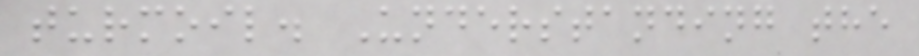turmoil. Understanding the
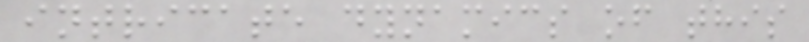intricate dynamics of this
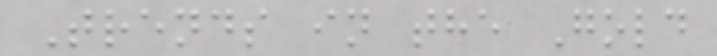Trends in the Gold
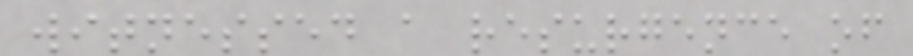witnessed a resurgence of
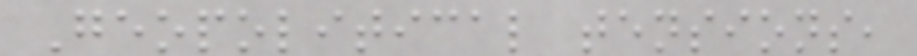Geopolitical tensions,
